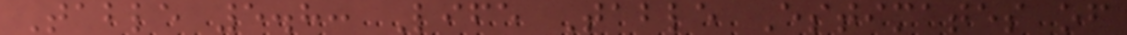Table 5.8: Life Table Estimates of
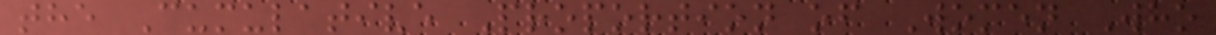the Cumulative Proportion of Women Who
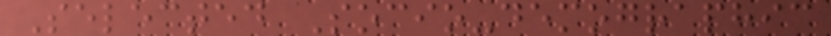Selected Socio-demographic
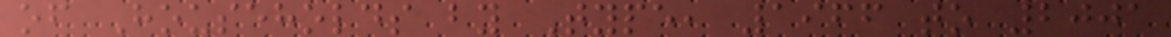of Households by Type, 1966 to 2001
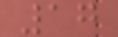17
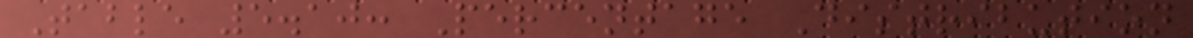Table 5.10: Percentage Distribution
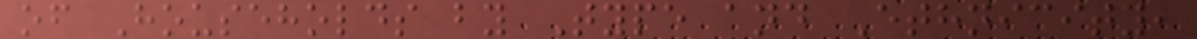of Households by Type and Ethnicity,
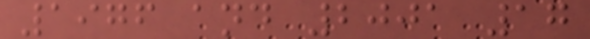1976 and 2001 17
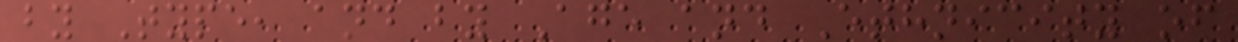by Type, and by Age and Ethnicity of
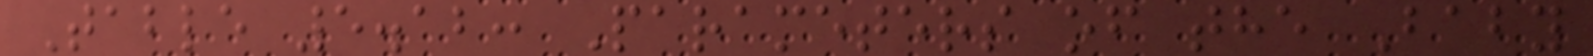Table 5.12: Parameters of the Baby
